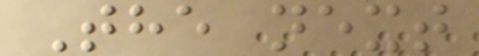The next
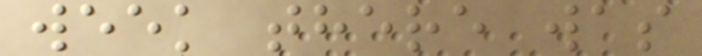week there was
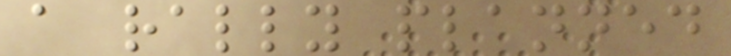a rally planned
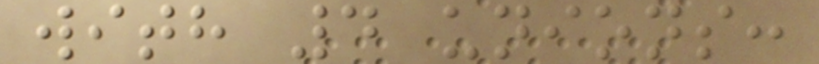with 4 unions:
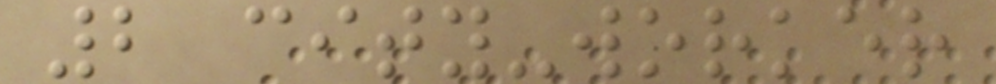2 city-worker
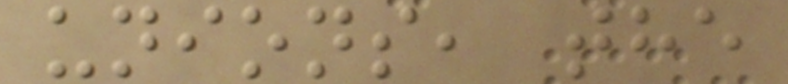unions, the
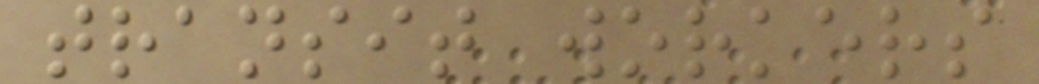transit workers
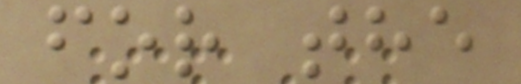for the
